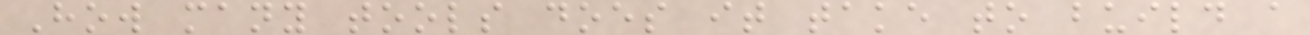How many tools does it take to build a
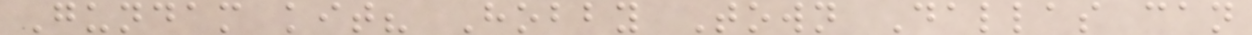Gundam kit? Hobby Town Dallas can
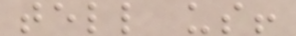tell us!
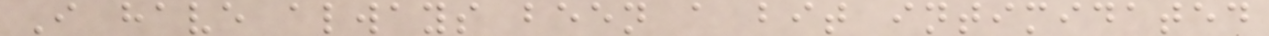I have always been a bit intimidated
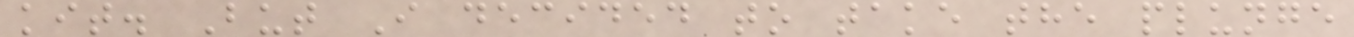kit. But I decided to take the plunge
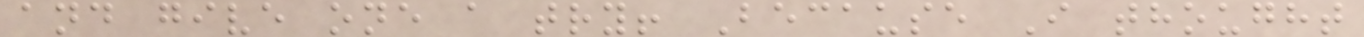and give one a try! Because I thought
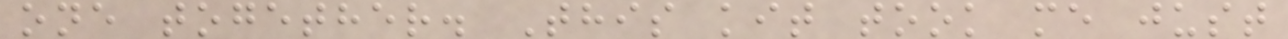one together. This kit took me just
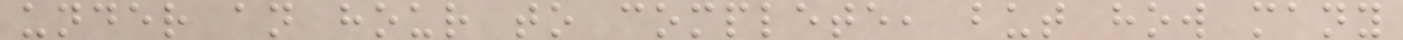under an hour to complete, but how many
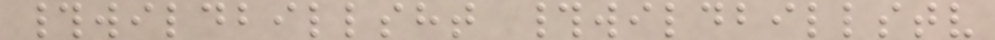#wildbillsht #wildbillstv
